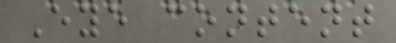Eye content
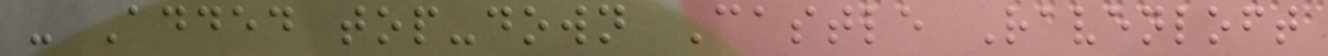- Added top-down Castle Ravenloft
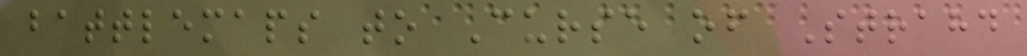battlemaps to Curse of Strahd
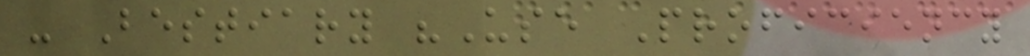- Bestiary "Use Proficiency
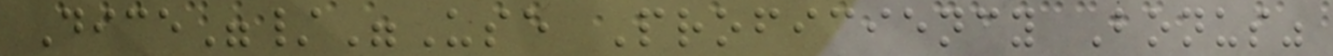Dice"/"Use Proficiency Bonus"
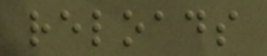reloads
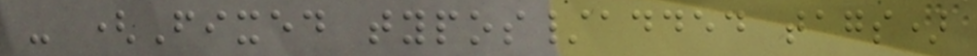- (Fixed typos/added tags)
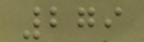279
